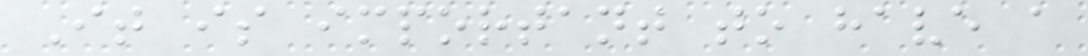It is important to have a
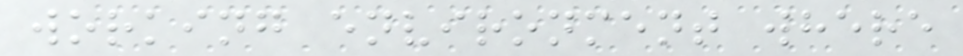working environment where
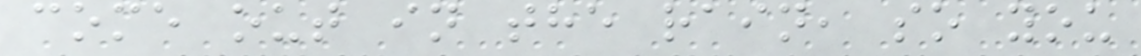come out in the rain, so you
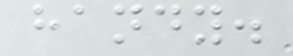handy.
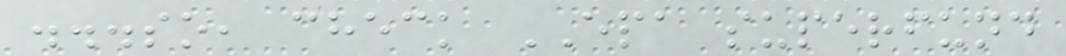...so, check EPA superfund
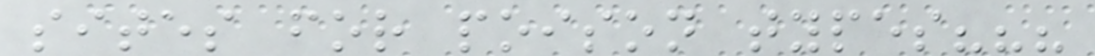sites for poison types???
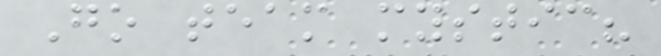Go team mystic?
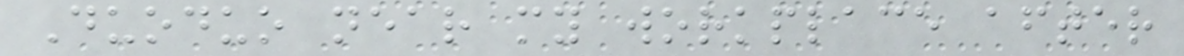Duoduo near my workplace after
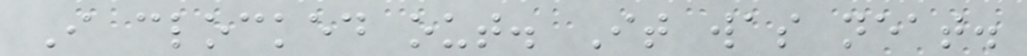I clocked out. It was neat.
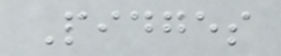Pidges
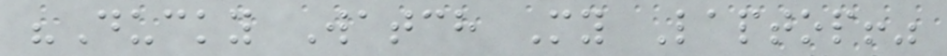"Ducky Watch My Laptop!"
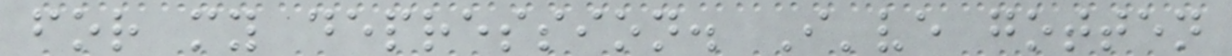for my depression. I've gotten
